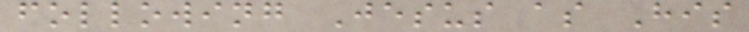following Jesus as His
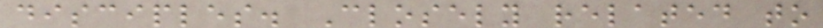disciples. Closely related to
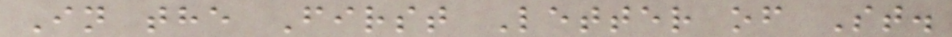In the First Letter of St.
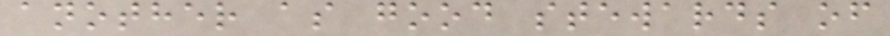another as good stewards of
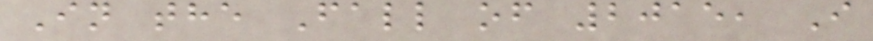In the Fall of 2015, I
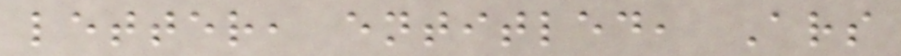letter, entitled, Ars
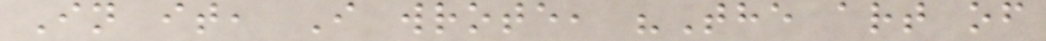In it, I wrote, "The art of
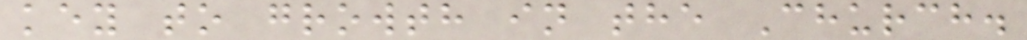key to growth in the Church.
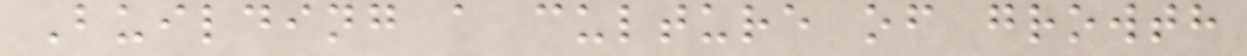Building a culture of growth
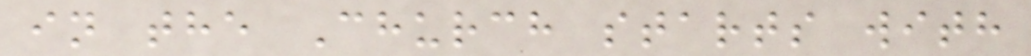in the Church starts with
